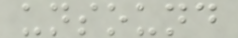unsound
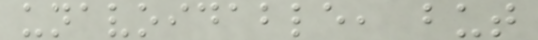unavoidable, but
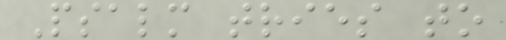Psalm tries to
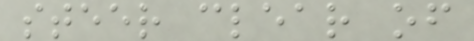steer clear of
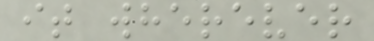it wherever
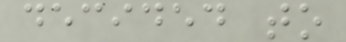decided to
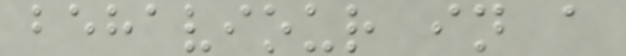behaviour in a
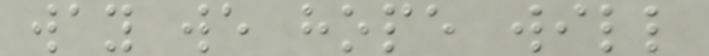way we hope will
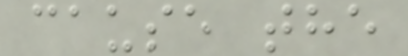cause the
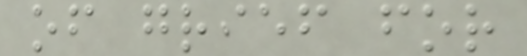of grief for
